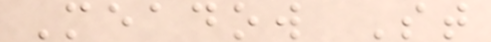Meadow St
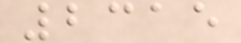2315
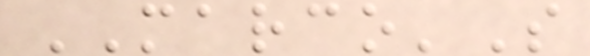MARCO'S
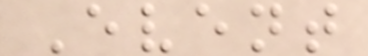Event
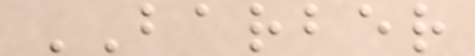BARBER
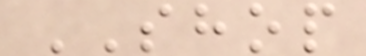SHOP
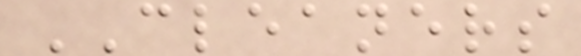CLEANERS
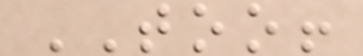TOO!
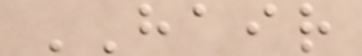HAIR
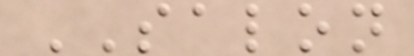SALON
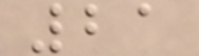21
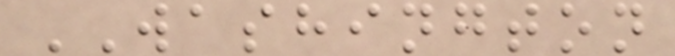WASHINGTON
